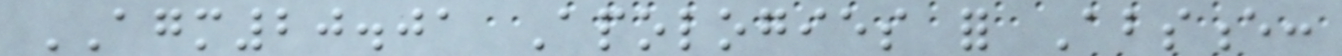AGM20.01 Apologies for Absence:
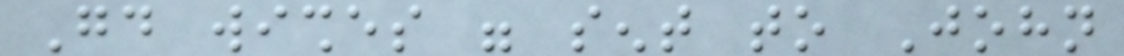Good wishes were sent to John
